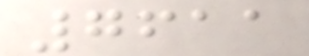7611
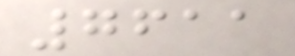7611
